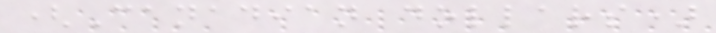(Canadian dollars)
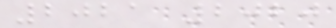2021 2020
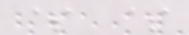$ $
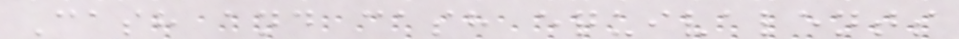Cash and cash equivalents
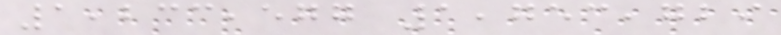1,233,577 1,753,729
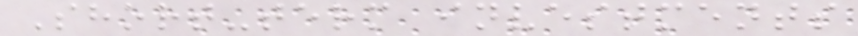Short-term investments
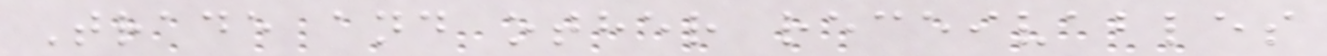Trade and other receivables
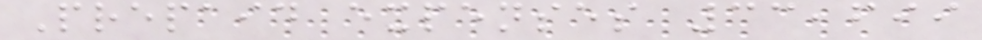Prepaid expenses 33,699
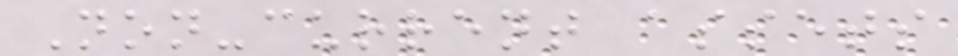Non-current assets
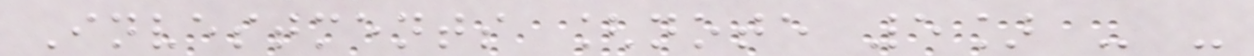Investments [note 5] - -
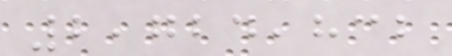2,724,832
